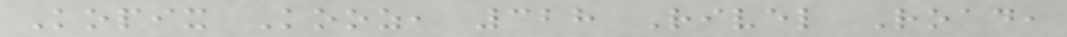Kopix Kooz, 328 Rivel Road,
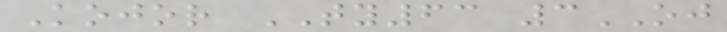Kojor TY63 3OJ
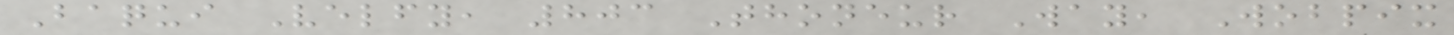Baqui Velfy, 803 Thoneur Way, Wobpix
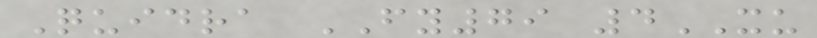Quidra FY79 4XU
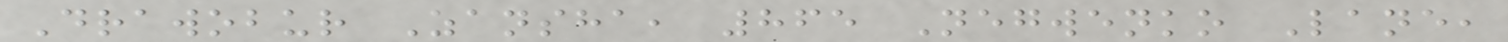Drawobur Zansha, 865 Negwenko Lane,
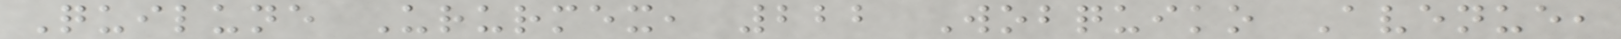Quilune Ururmex, 222 Wobquiko Avenue,
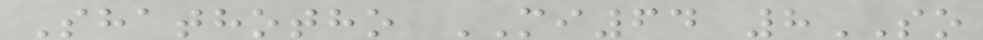Shathotho MI64 8SO
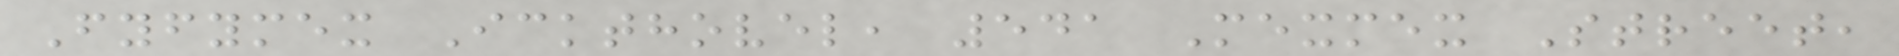Fyfymex Ickthovel, 541 Mexmex Street,
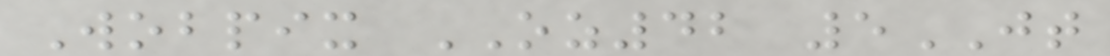Wobpix OZ42 5JT
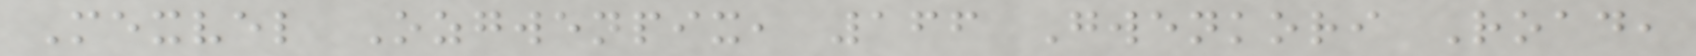Mexvel Ozgwenpix, 166 Gwenkori Road,
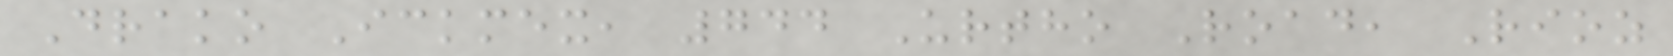Drako Ickmex, 744 Urtho Road, Rioz
